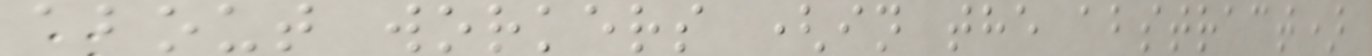about workers (in the abstract)
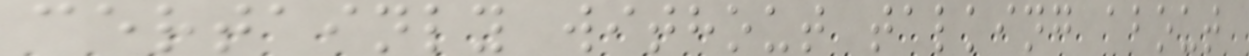certainly without talking about
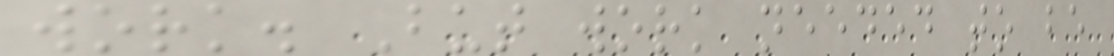work. But work needed to be
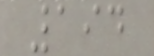194
